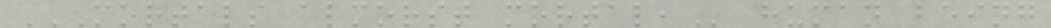MORTALS ALMORST MORTAL, human being
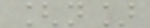[n]
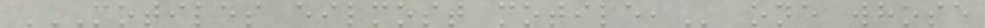MOTILES EILMOST MOTILE, one whose
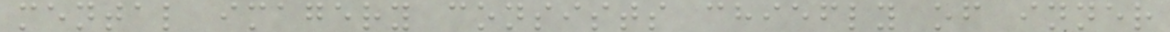mental imagery consists chiefly of inner
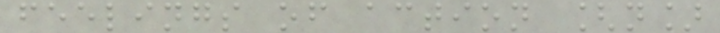feelings of action [n]
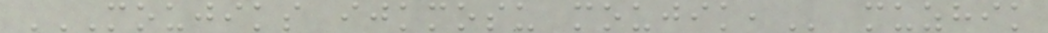MOUJIKS IJKMOSU MOUJIK, muzhik
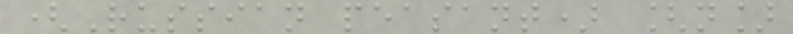(Russian peasant) [n]
